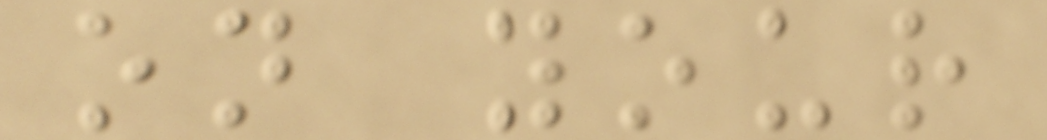on your
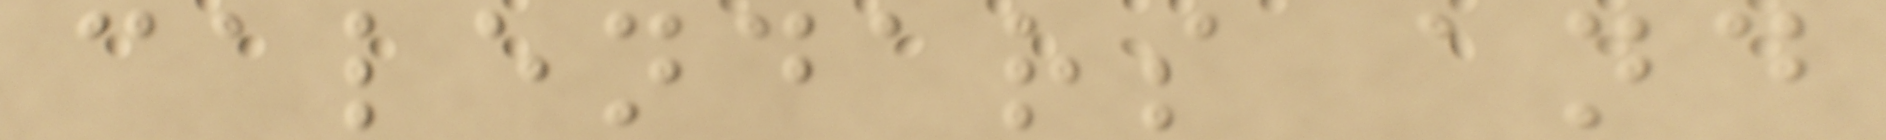calendars and
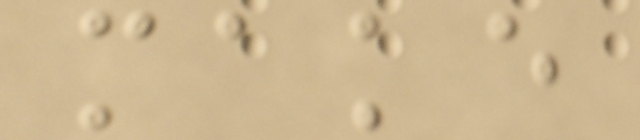make
